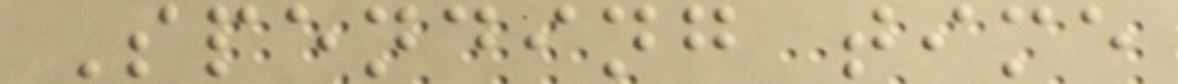Spending time
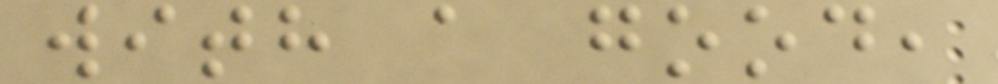with a good,
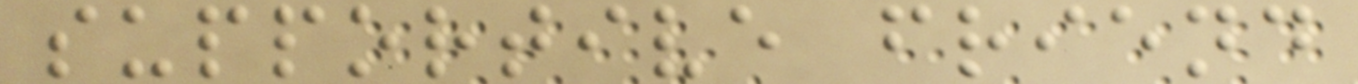supportive friend
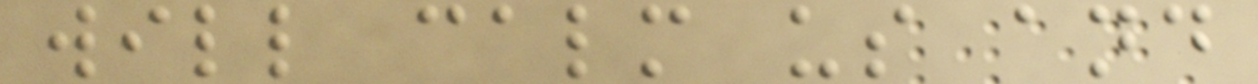will calm us and
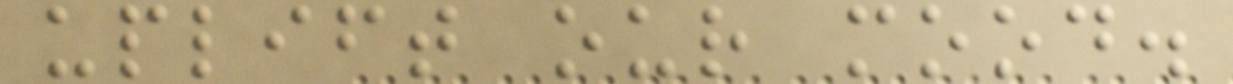uplift our mood.
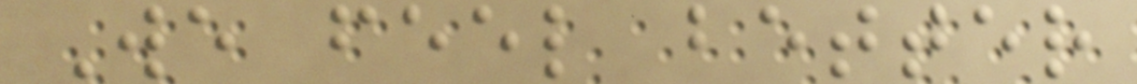We feel better
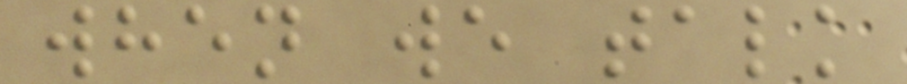when we talk
